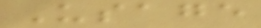Usage
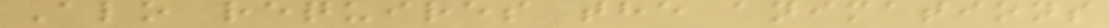Alo requires the animations
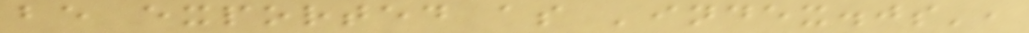be exported as 'index.js',
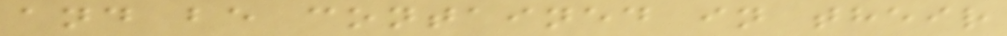and be contained in their
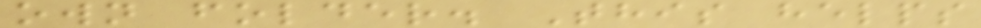own folder. This helps
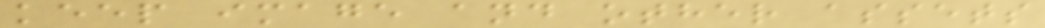keep image and other assets
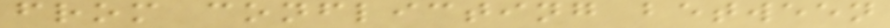from conflicting between
